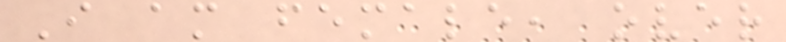I am female, over
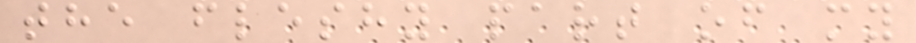the fleshy part of my
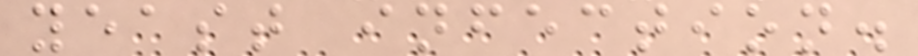yeast infection.
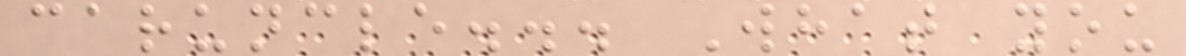caruncle... What you
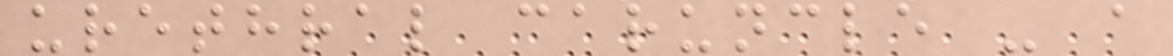urethral caruncle - a
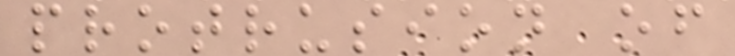protrusion of
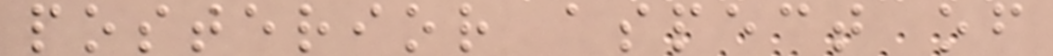posterior aspect of
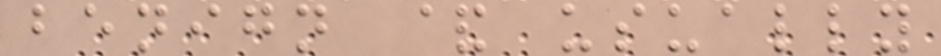benign & usually
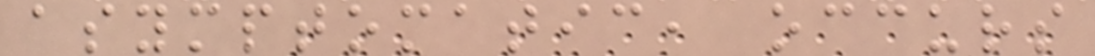asymptomatic, occurs
